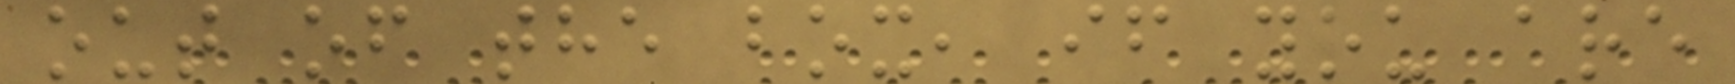out of the box, if you are
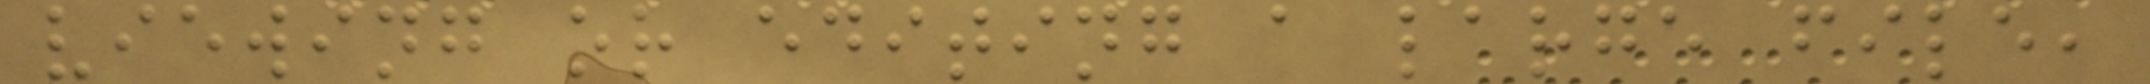viewing or editing a large file,
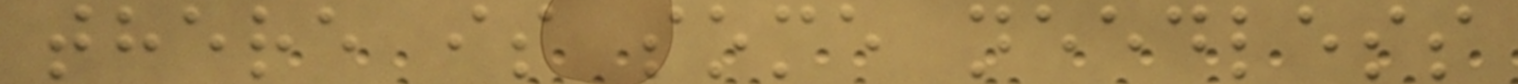there is some needless
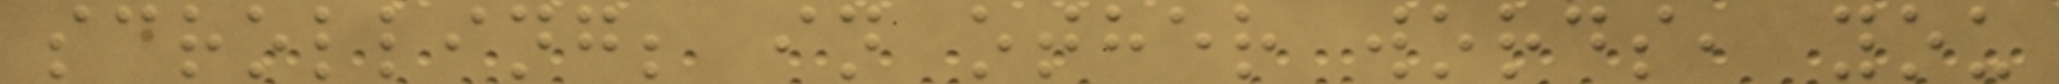scrolling; in other words, you
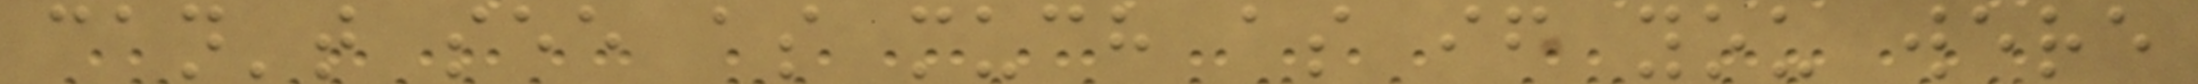can't see as much as if you were
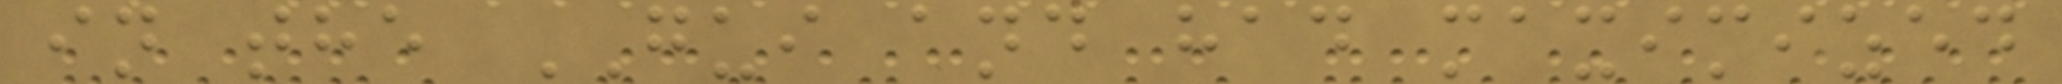in the GUI and had maximized
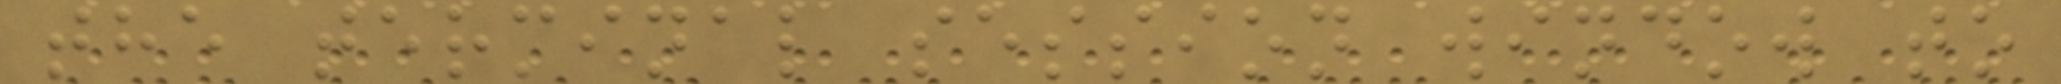the terminal session window to
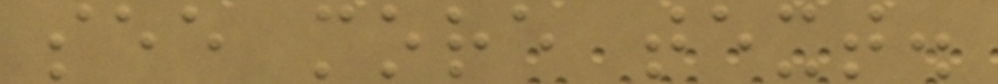see more text.
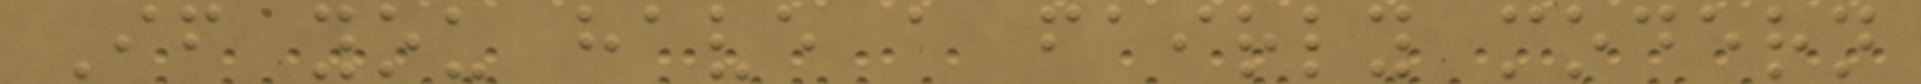If you have a fairly modern
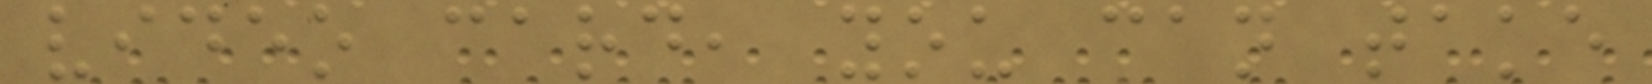video card, you can take
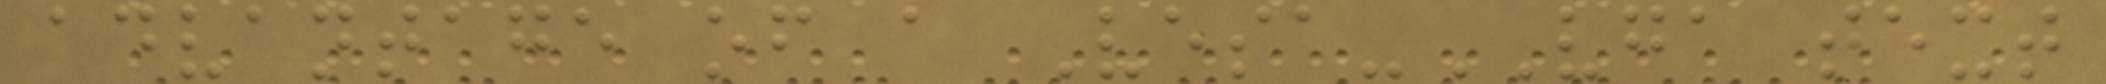advantage of a Vesa-VGA text
